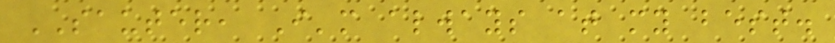SAUTER, I'm always at my best.
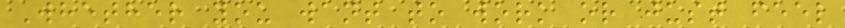Whether you want to work or just feel
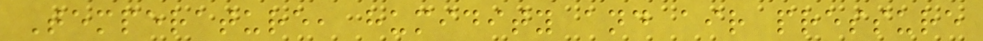Temperature, humidity and air pressure
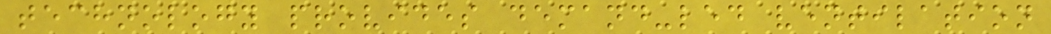technology provides demand-led ventilation
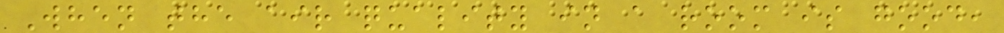When the air quality in a room is good,
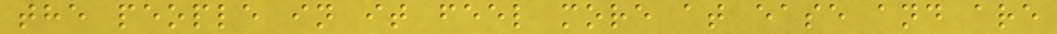the people in it feel more at ease and are
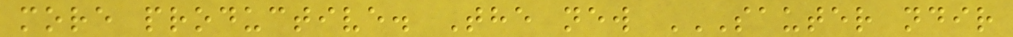more productive. The new SAUTER NDIR
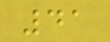41
